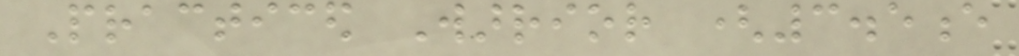Practiced Warrior (3.5e
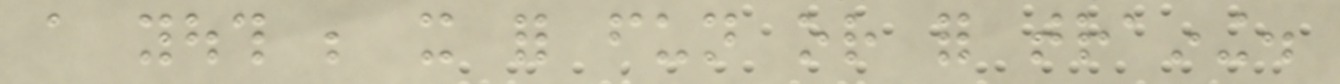a youth be it for fun or for training.
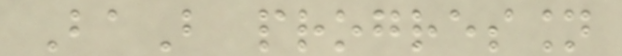BaB progression
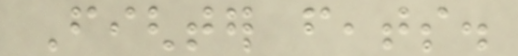Fighter feats.
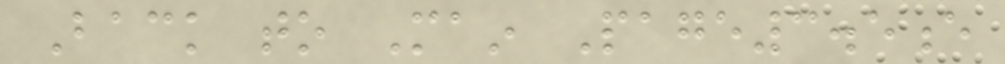Back to Main Page3.5e
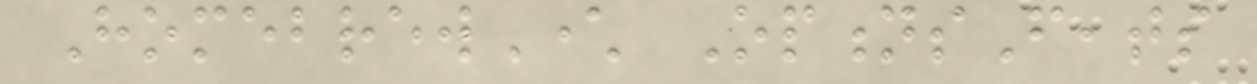HomebrewCharacter OptionsFeats
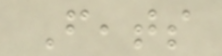Feats
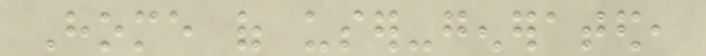Home of user-generated,
